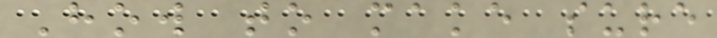How to make sure
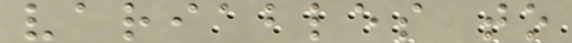variables to
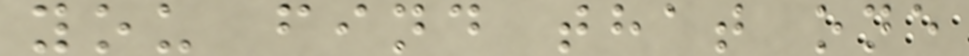you find that one
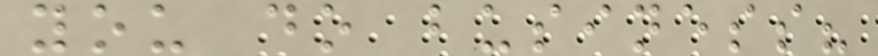you do business?
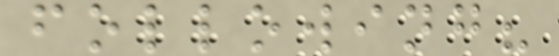following?
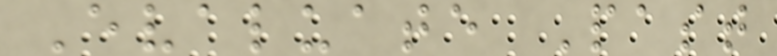Evaluate Past
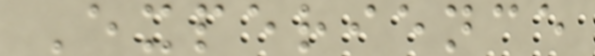Experience
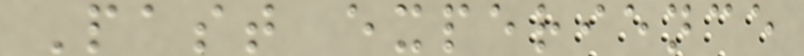Past experience
